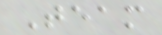Team
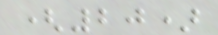(20)
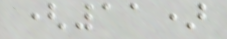(11)
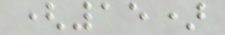(15)
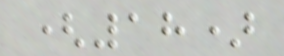(18)
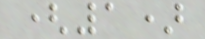(1)
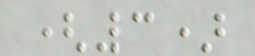(3)
